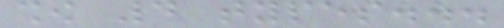show 4 types...
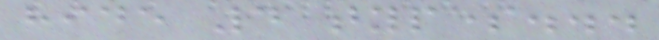hide 4 types...
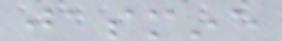jasmine
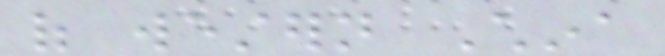of western China
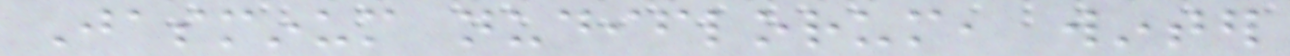Jasminum nudiflorum, winter
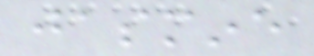jasmine
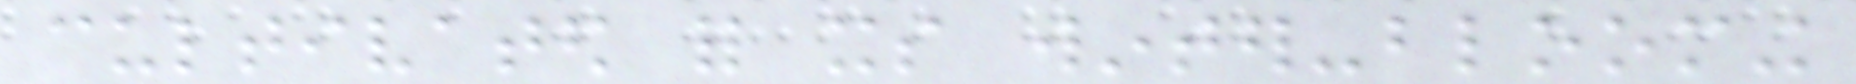cultivated for its winter-blooming
